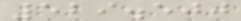529.500
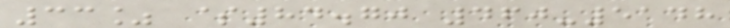33% $84.70 460-5148
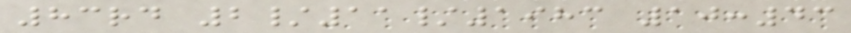83rd 2/11/1983 10:43
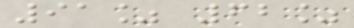91% 62%
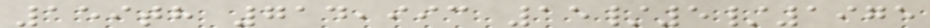159th 714,993 15/5/1975
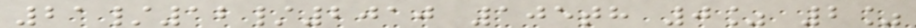21/12/2010 105th 0% 2%
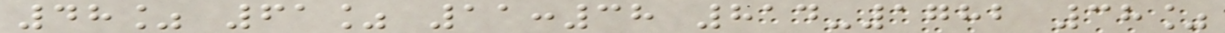48% 61% 11:38 814-1782 38%
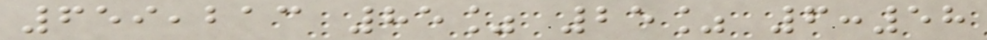659,213 85% 25% 6:58
